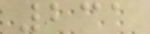231
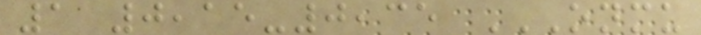1 0,15-0,35 ONMU
